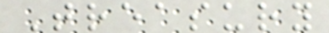Treasury
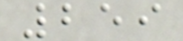259
